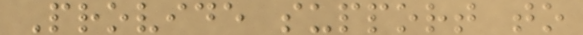Provide support to
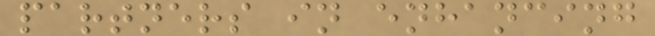partners in enhancing
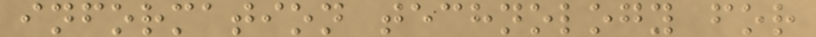information technology for
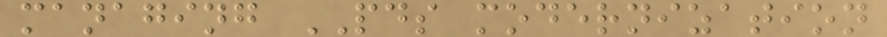managing PDS modernization
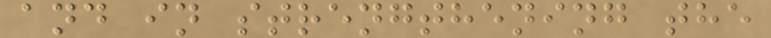and in strengthening the
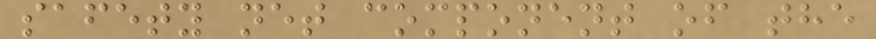safety net component of the
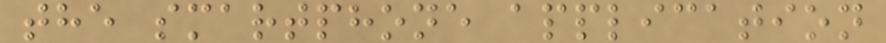the smartphone application
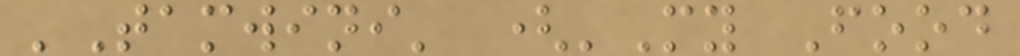'Tamwini' ('My Food
